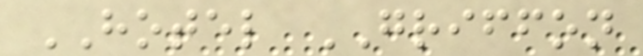HOTEL GRIFFON
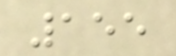155
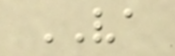VA
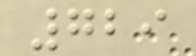729
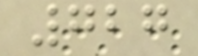727
